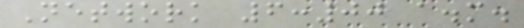Network 6:00 a.m.
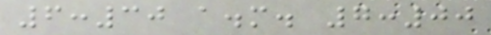6:30 a.m. 7:00
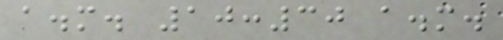a.m. 10:30 a.m.
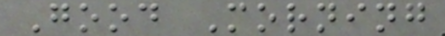Good Morning
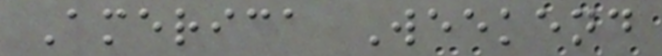America Weekend
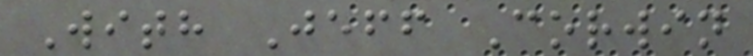With Jeff Corwin
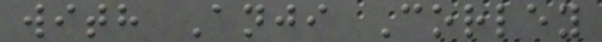with Anji Corley
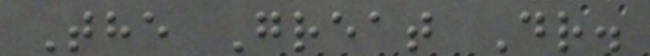The Great Dr.
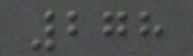278
